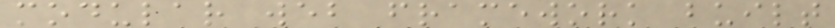modular web framework built
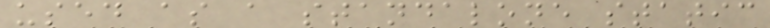used as a standalone static
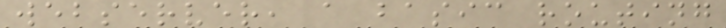webserver, a basic routing
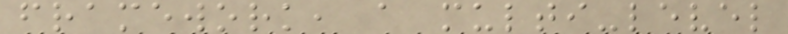framework, a multi-level
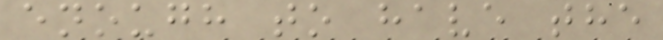enough to have the
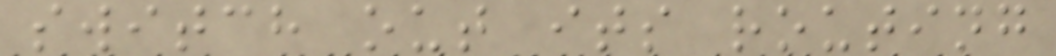switch out its routing
